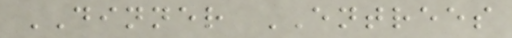DINNER ENTREES
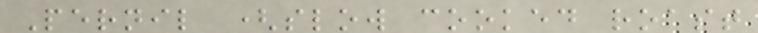Pernil (slow cooked roast
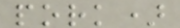pork)
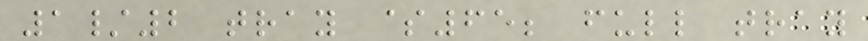1/2 tray $65; full tray
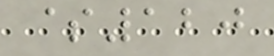$120
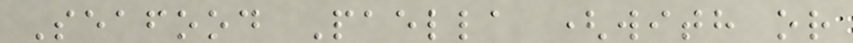Seafood Paella (with or
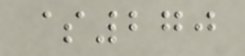$270
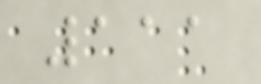111
